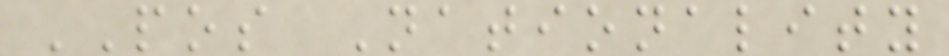POS Nationality
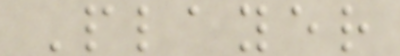Player
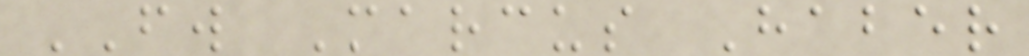FW Marcus Haber
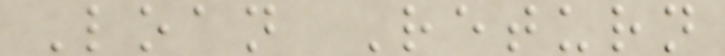Loan Return
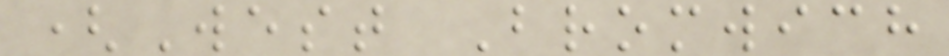(West Bromwich
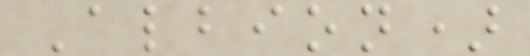Albion)
